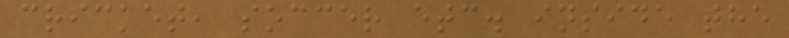cricket, soccer etc. inside the
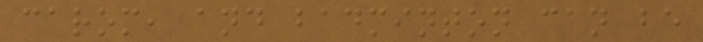carom, and badminton can be
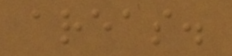areas.
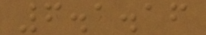6.1.16
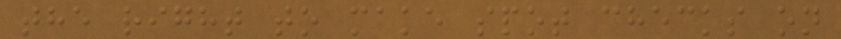the right to make spot checks on
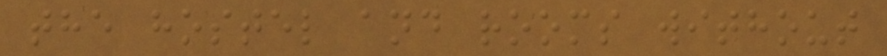the hostel and rooms without
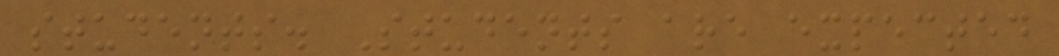students. Students are expected
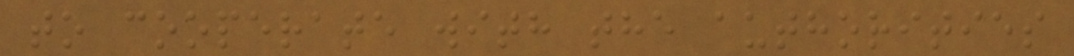to cooperate with the authorities
